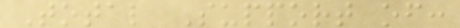Total Support of:
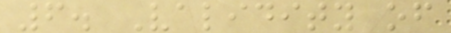6. Validity of
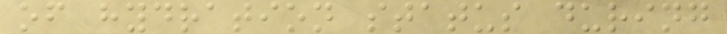of hydration status during
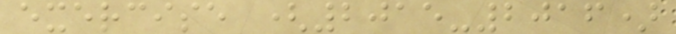exercise (2015-2016)
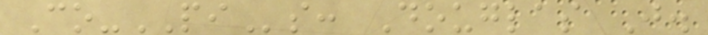Co-PIs: Douglas J.
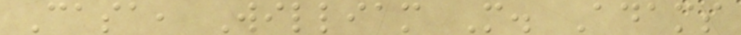Casa, William M. Adams
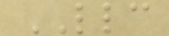LLC
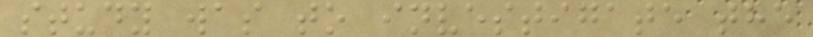study was to investigate the
